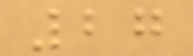27
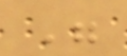"
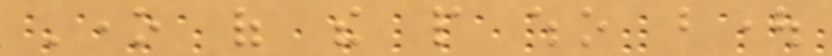One of the people who bought
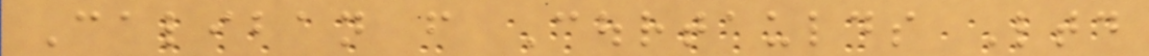Caliban from Courtaulds Ltd
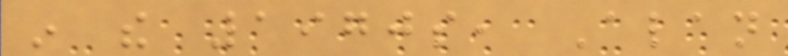in the 1970s, Alan
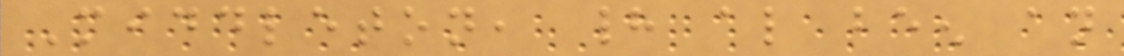Middleton, had also been an
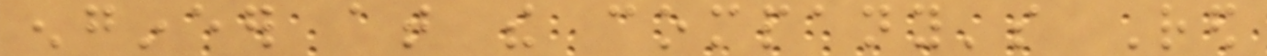engineer at the company's Red
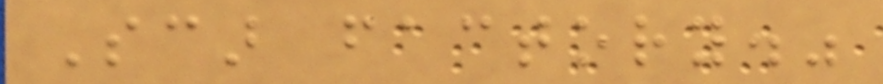Scar factory."
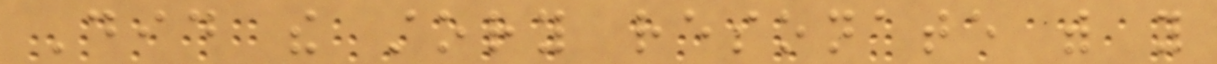Did the story resonate with you
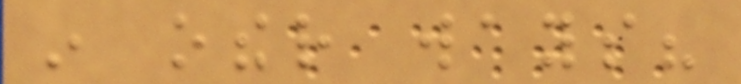in other ways?
